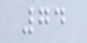74
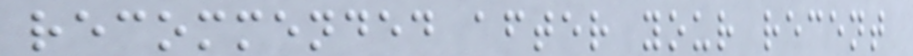recommended after your recent
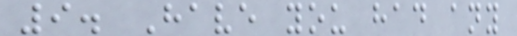9. Have you had any
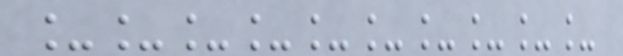__________
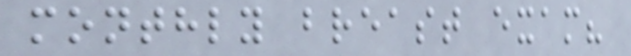monthly breast exam?
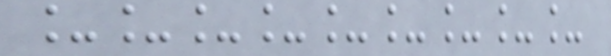_________
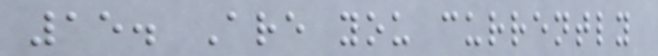15. Are you currently
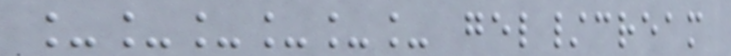______ gel/cream
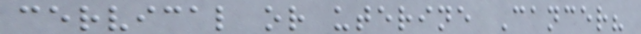cervical or uterine Cancer?
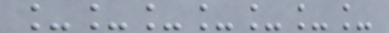_______
